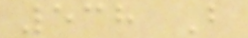538 B
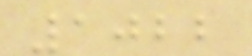1022
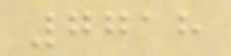7718
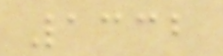1332
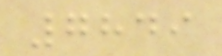7849
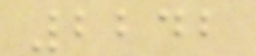2242
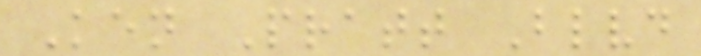Ken Pratt Blvd
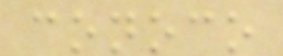conoco
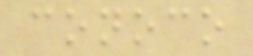conoco
